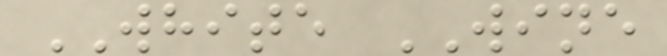WHITE WINE
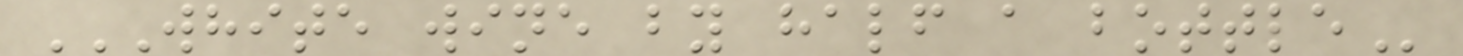WHITE WINE BY HALF A BOTTLE
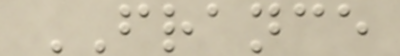FRANCE
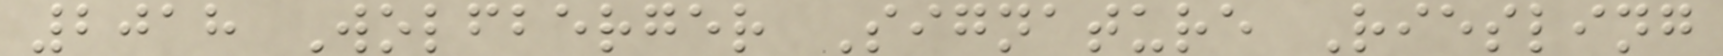2018 Wolfberger Signature Riesling
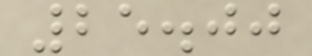25.00
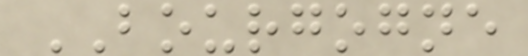BOURGOGNE
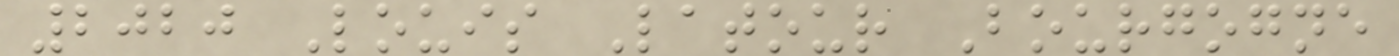2020 Louis Latour Bourgogne
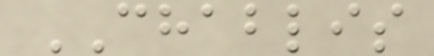CHABLIS
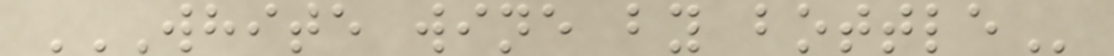WHITE WINE BY BOTTLE
